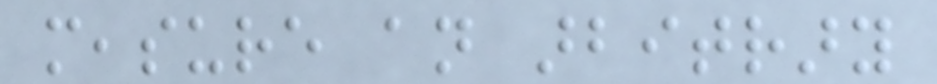measure an arbitrary
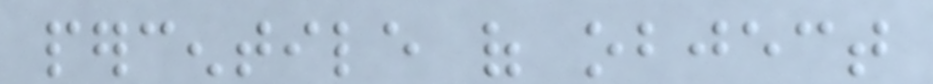percentile of object
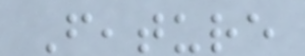Feature
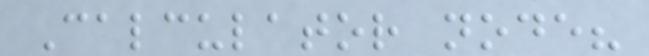Calculator node?
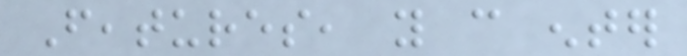Features, you can enter
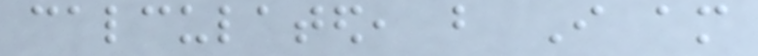calculated, but I am
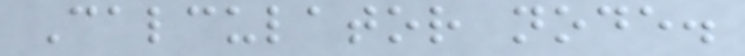Calculator node.
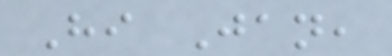Hi Jan,
